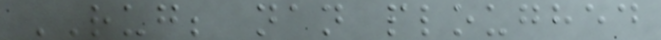RUG; nan ploughed
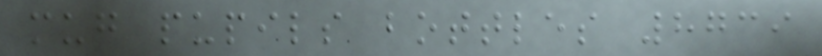mug pupils bottles 8739
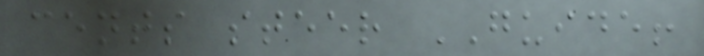cents steer GUIDE!
